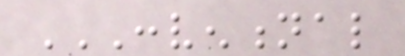CONVENTIONAL
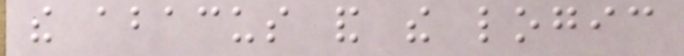the abacus and the logic
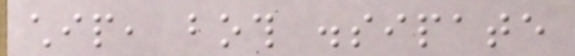chip, both dissipate
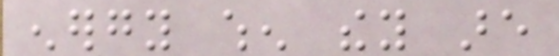energy when they are
